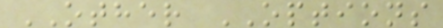OTHER OPTIONS
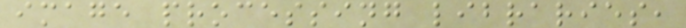image processing libraries,
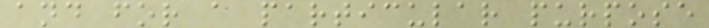and for a particular purpose
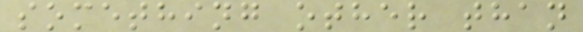something other than
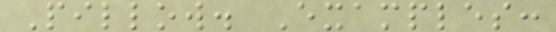Pillow. Examples:
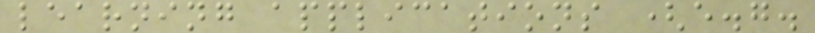learning applications (e.g.
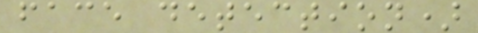face detection)
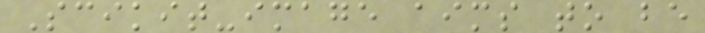Scikit-image aims to be
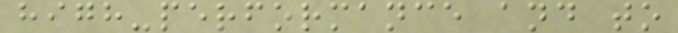high-performance and to
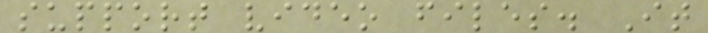support video files. It
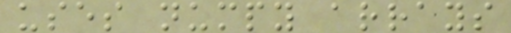uses numpy arrays
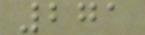271
